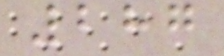287
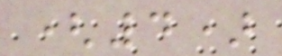(4)
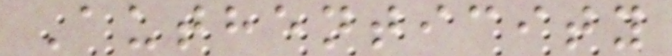Authenticity
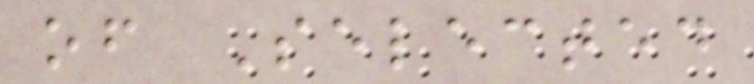of Selected
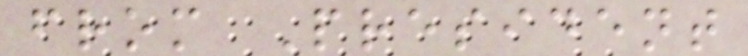from President
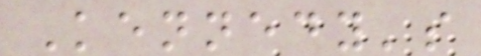Kennedy's
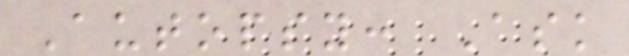Autopsy: Ask
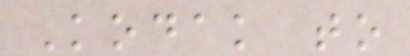Kodak to
